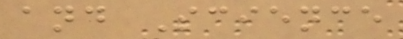and Science
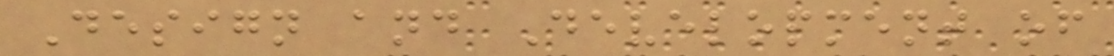Design and Development of
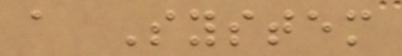a System
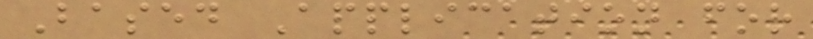Based Application for
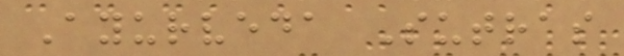Ayurveda Sutras
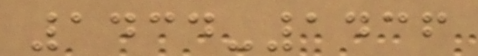1434-1436
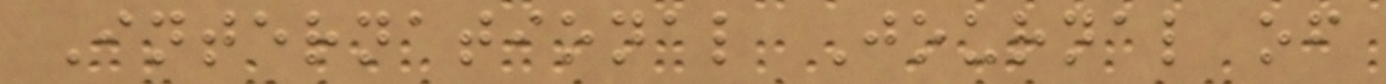International Journal of
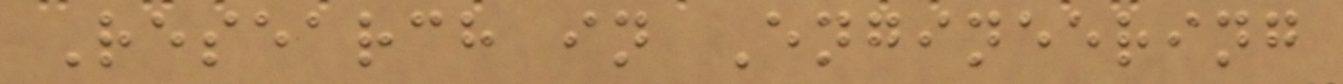Research in Engineering
